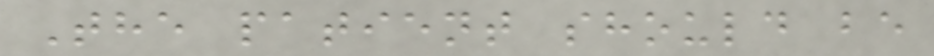The patient should be
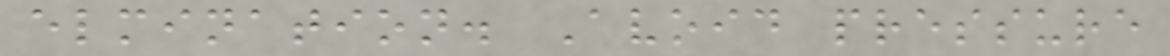elmination. Avoid pressure
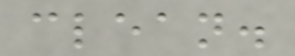clean.
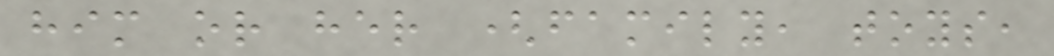him or her (family, toys,
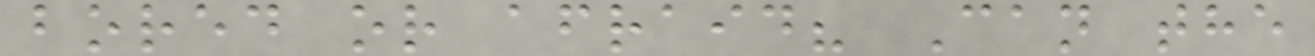bored or afraid? Can the
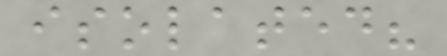isolated?
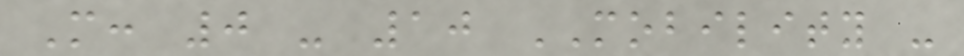M: 0 - 10 MOBILITY -
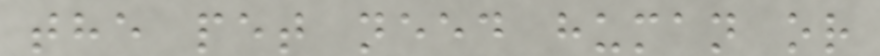the pet need human or
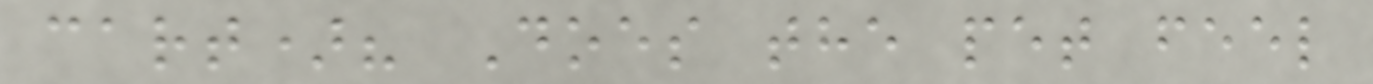cart)? Does the pet feel
